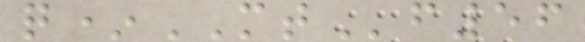q*MTf56
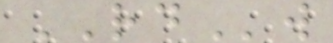RDw
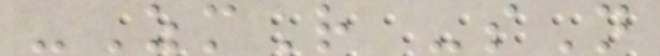-ZmR -sN
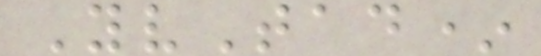YvTad*
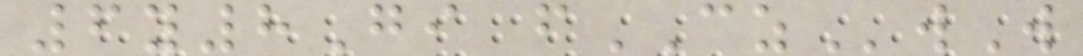6y8Gi fCZwW
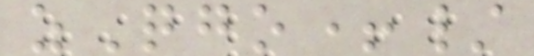zQgo+/
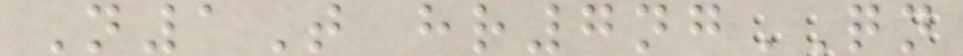N1T hr7ngQN
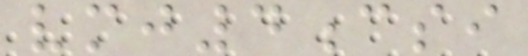vmj4csi
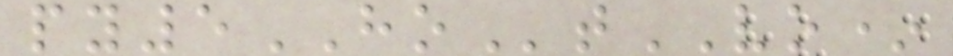py5HOtVO*
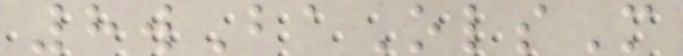8wBaOlsM
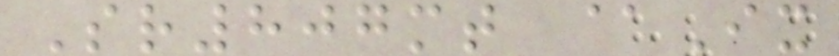Sr807mt @Ix
